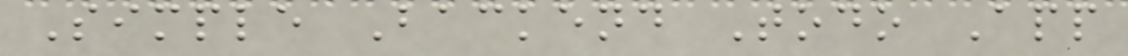Simple Backend Todo App
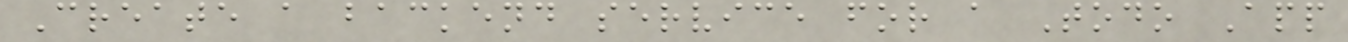Create a backend service for a Todo App
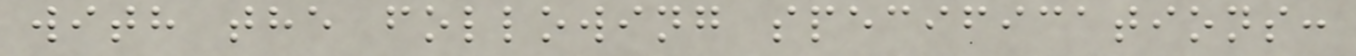with the following specifications:
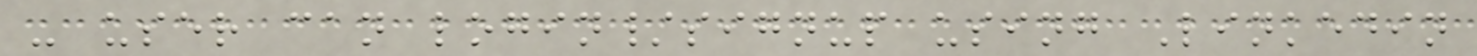- user can login/signup using Linkedin
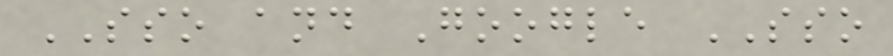SSO and Google SSO
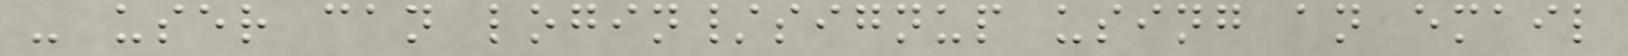- user can login/signup using an email
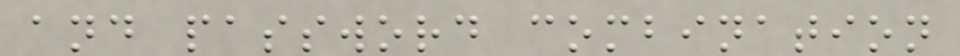and password combination
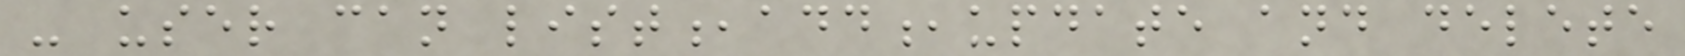- user can list,add,update and delete
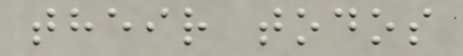their todos
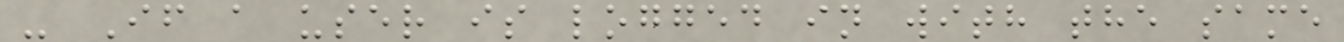- If a user is logged in with the same
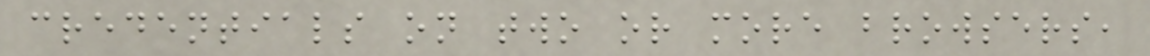credentials on two or more browsers,
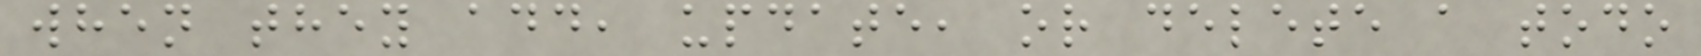when they add, update, or delete a todo
